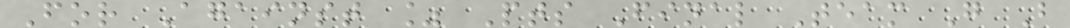For Against % Pts Final Team G B
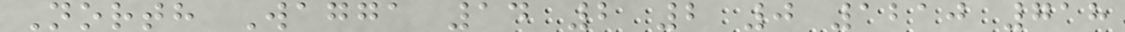North Wagga 14 2 2 0 1210 718
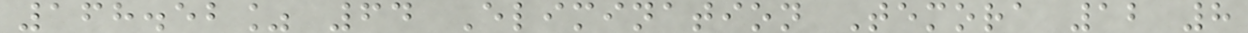168.52% 64 Elimination Temora 12 8
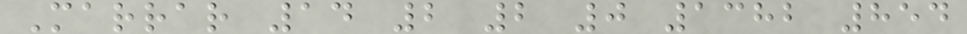Marrar 14 2 2 0 1382 854
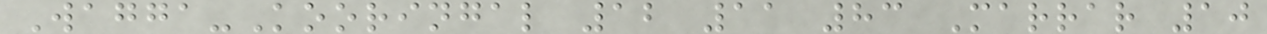Wagga-Kooringal 12 11 83 Marrar 10
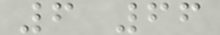6 66
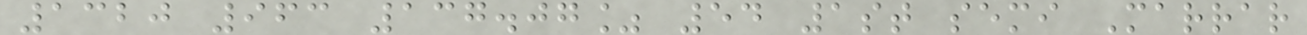1320 963 137.07% 54 1st semi Marrar
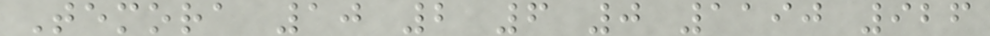Temora 10 2 6 0 1190 926
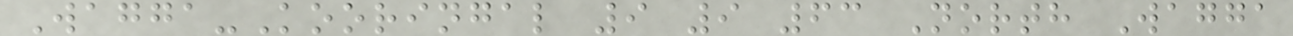Wagga-Kooringal 9 9 63 North Wagga
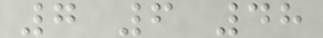7 6 48
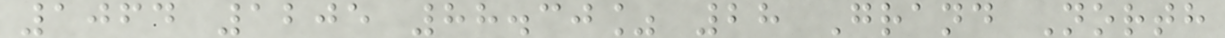1064 1205 88.30% 28 Grand North
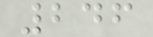246
